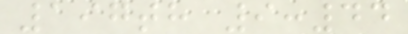197th 9:44
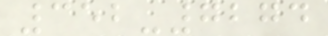352-7274
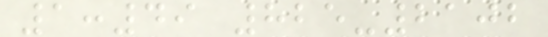1:49 825-2102
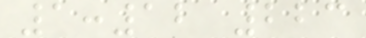1:12 223
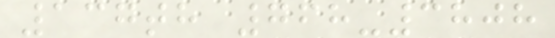137th 768-3808
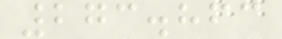273.863
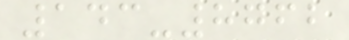143-8762
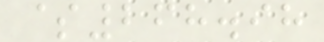$268.98
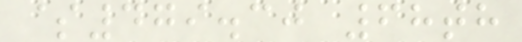$479.30 68th
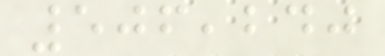506,240
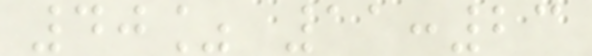40% 11:23
